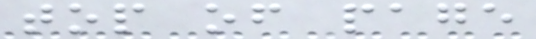top of page
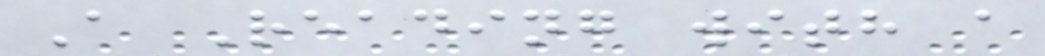A Reading with a
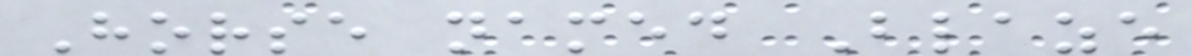Horse named Blaze
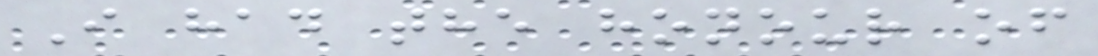I had the honour of
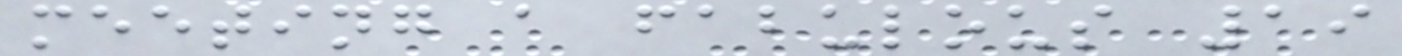meeting a fabulous 19
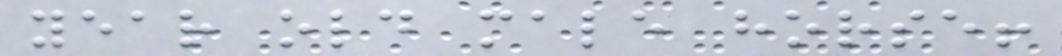year old male horse!
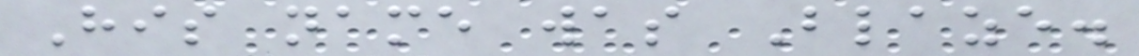His name was Blaze.
